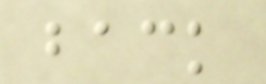back
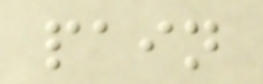pain
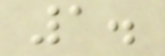1.
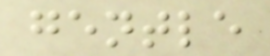gentle
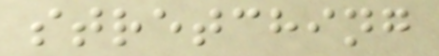stretching
